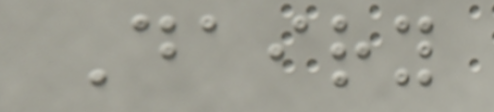Dairy
